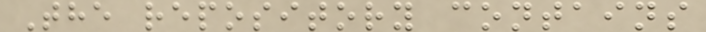The repository contains
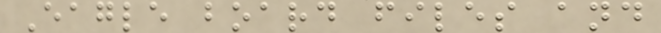Eagle board files and
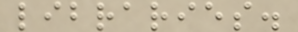libraries.
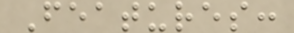Features:
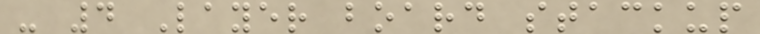- 4 Layer board stackup
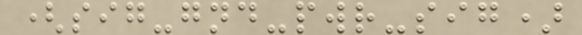(sig-gnd-pwr-sig)
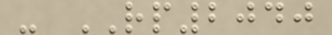- RP2040
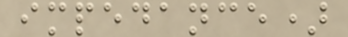impedance)
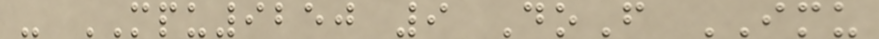- MPU9250 9 DoF IMU
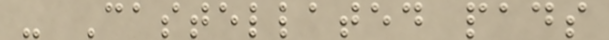- Castellated pads
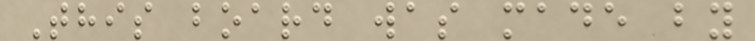This board was made by
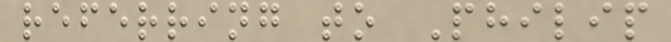referring to Philip
